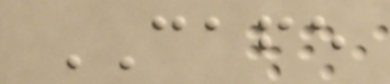CAFE
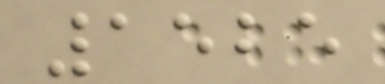1525
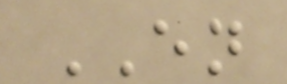EN
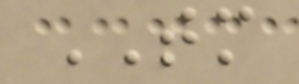TM
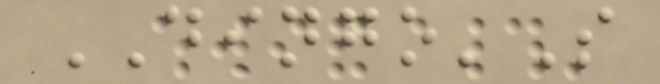DINGO'S
